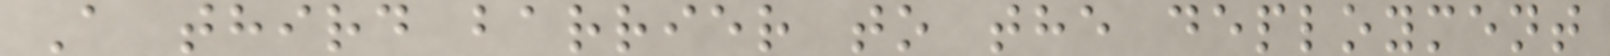A third barrier to the deployment
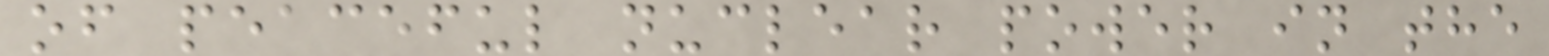of peaceful nuclear power in the
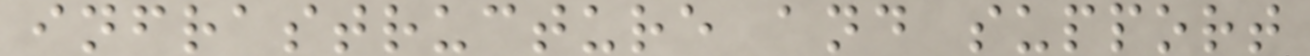infrastructure and support
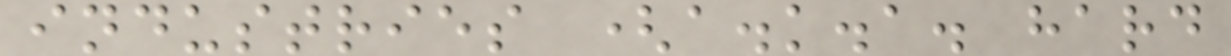industries (a.k.a. hard
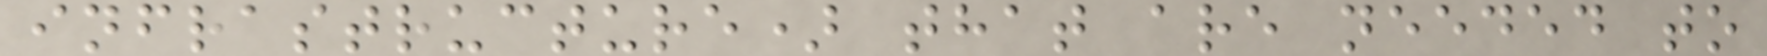infrastructure) that are needed to
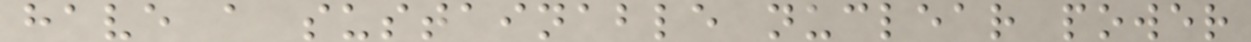have a sustainable nuclear power
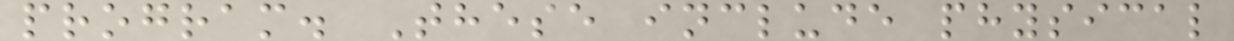program. These include physical
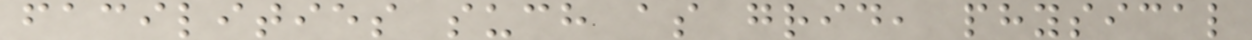facilities such as grid, physical
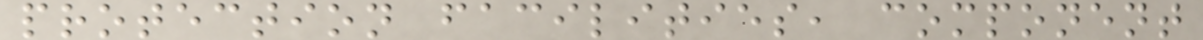protection facilities, component
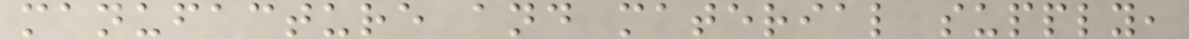manufacture and material supply,
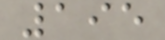195
